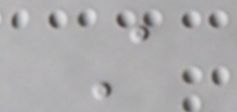A
